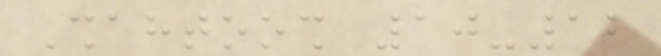Shahtoosh 10-12
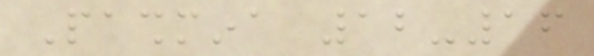Pashmina 12-16
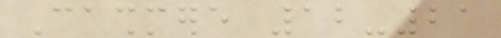Cashmere 12-21
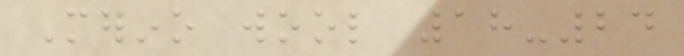Merino wool 18-24
